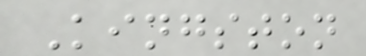Kingston
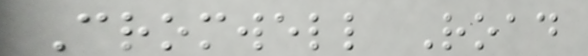Cromwell Road
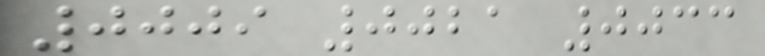0009 0021 0033
